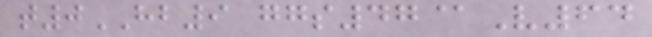t0HB9 ggs47@V64
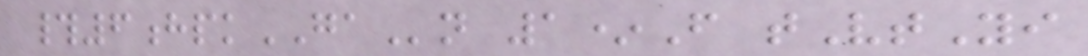#6hpkGAn 1*F tVtYi
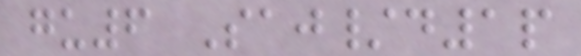gu6 Saj/d1p
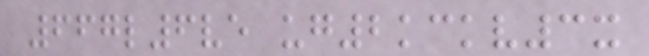667l6ve ug2kckv3x
